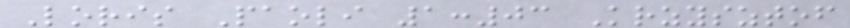Loris Paoli 1:03 Krzysztof
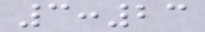3:23
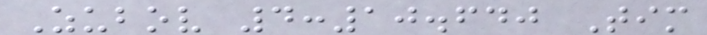Zubov 4:10.640 Tim
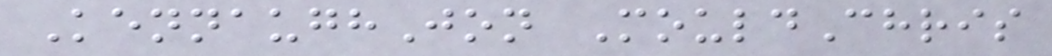KennaughJon MouldChris
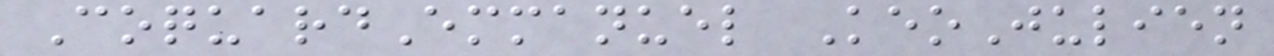CoquardEmmanuel KeoJulien
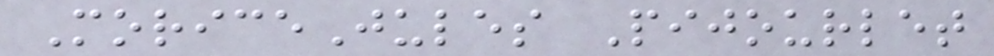MoriceJules Pijourlet
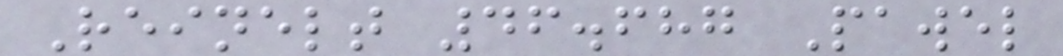Reinelt 46.687 Pawel
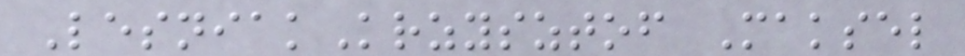LesniakKrzysztof Maksel
